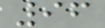96
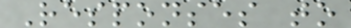Responses to
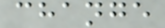change
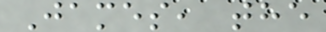James, the
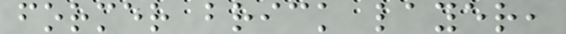former brick layer,
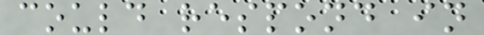could respond in
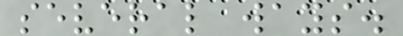several ways.
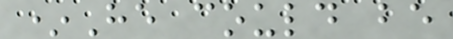*He could be
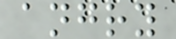angry
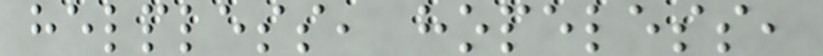helpless, hopeless,
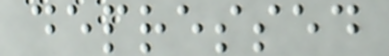depressed
